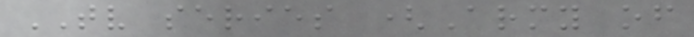TV series (Army of
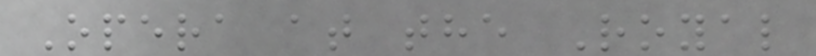Opera at the Royal
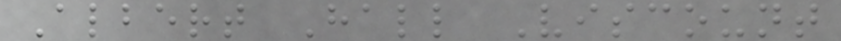Albert Hall Viscount
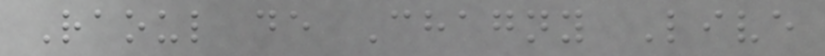Raoul de Chagny Live
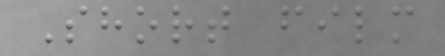Short film
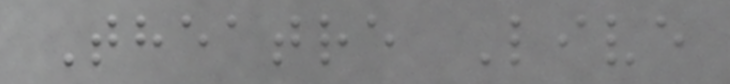Theatre Live
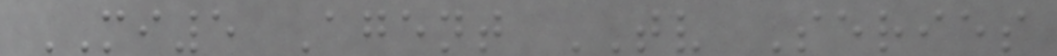MI5 Agent TV Series
